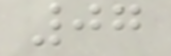07
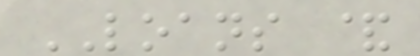LOANS &
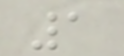1
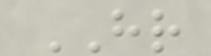HR
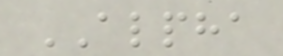ALPHA
